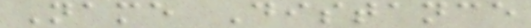Name Distance
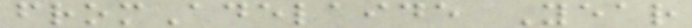fromAdelaide Year
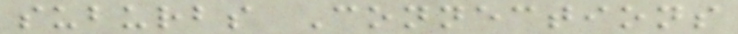suburbs Connections
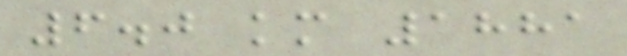6.0 km 1881
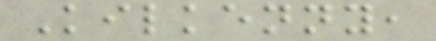Kilkenny,
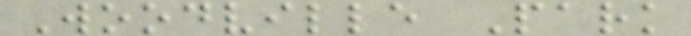Woodville Park
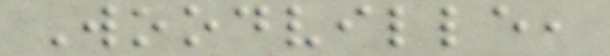Woodville,
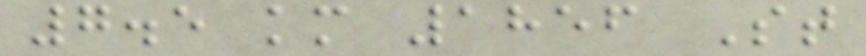7.5 km 1856 St
